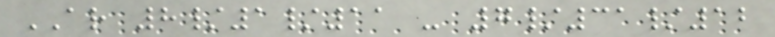AR 8/1/11 - 7/31/12
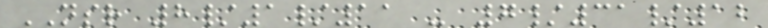NSR 8/1/11 - 7/31/12
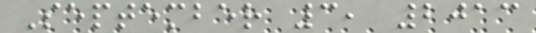September 3, 2013
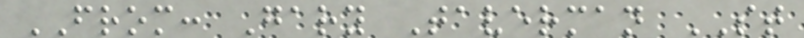FROM: Gary Taverman ST
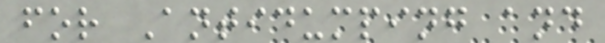for Antidumping and
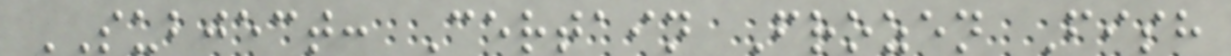SUBJECT: Certain Frozen Fish
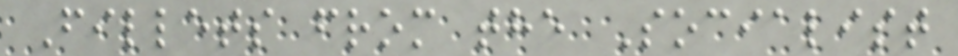Fillets from the Socialist
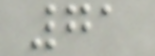71
